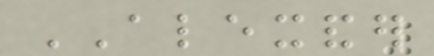ALEXANDER
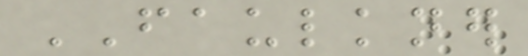FAULKNER
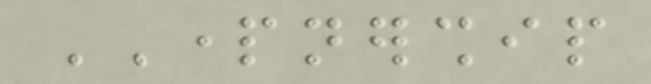PARTNERSHIP
